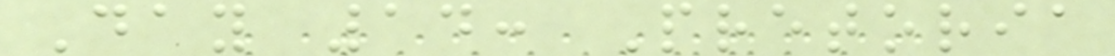Day 14: Pretoria
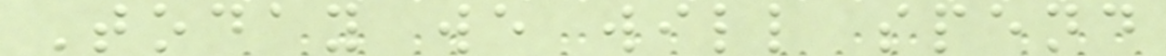Today we will spend
